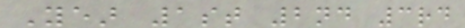Year 1st 2nd 3rd
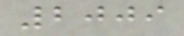2009
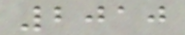2010
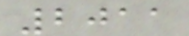2011
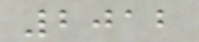2012
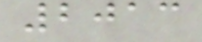2013
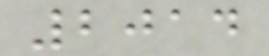2014
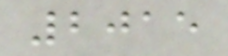2015
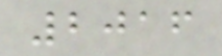2016
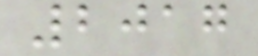2017
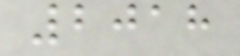2018
